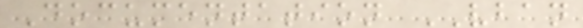Documentation VBAN
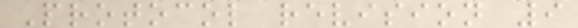Protocol revision 9
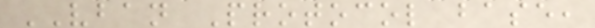VBAN Protocol base,
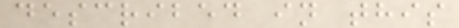described in this
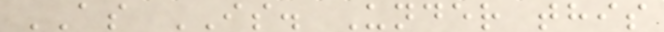AS IS. Under this
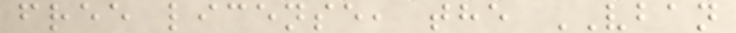free license, the VBAN
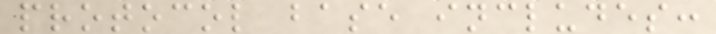protocol base includes:
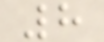8
